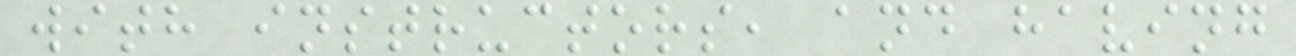with instructors, and having
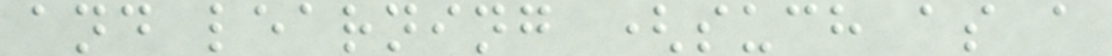and learning (such as a
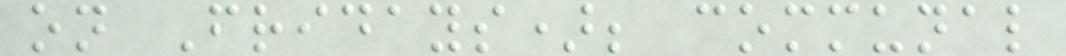on Fridays); communal
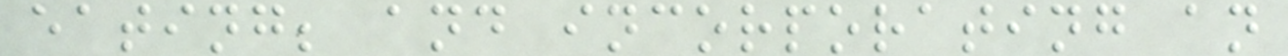eating; and incorporating an
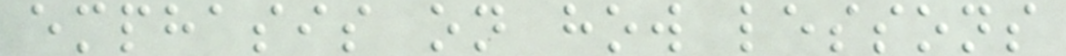emphasis on how lessons
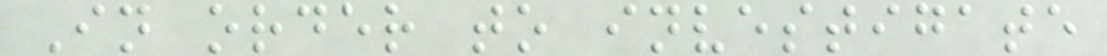In order to investigate
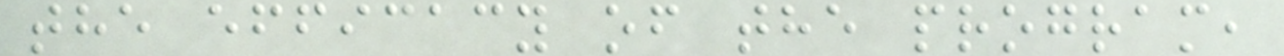the efficacy of the program,
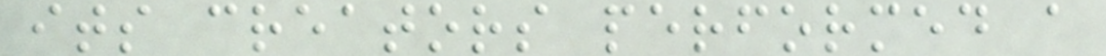its creators performed a
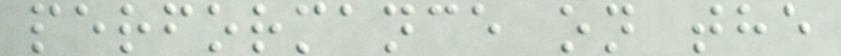performance on the
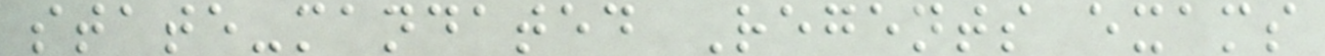state-mandated Regents exams
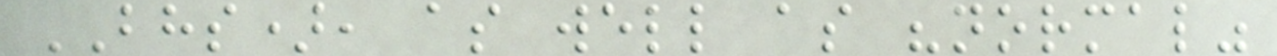BHS), as well as "normal"
